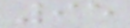95
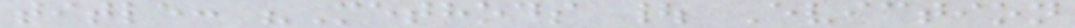title: "Methods | Eviction
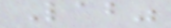Lab"
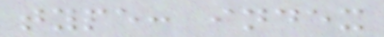type: index
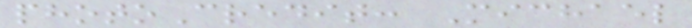photoCredit: Michael
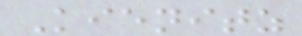Kienitz
